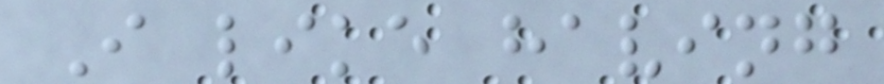I like having
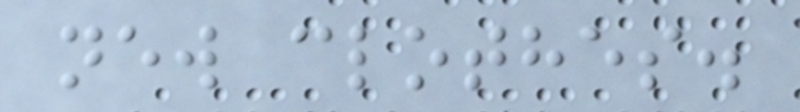new clothes.
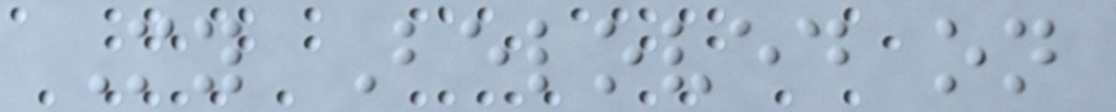My Beloved on
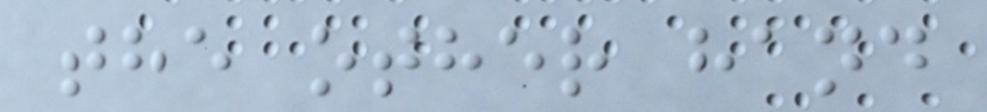the other hand
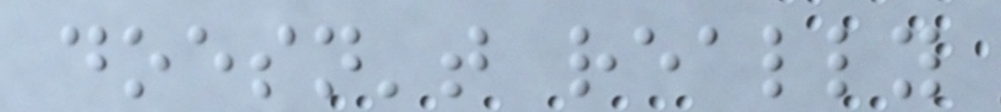doesn't really
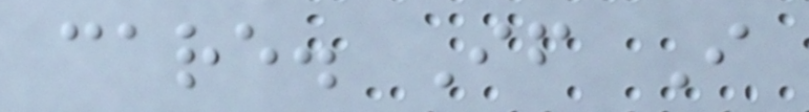care. If I
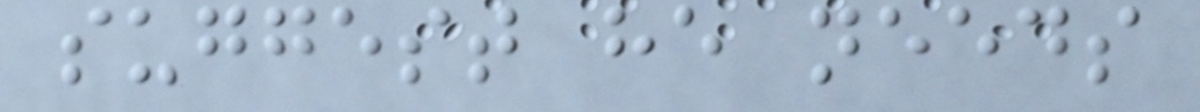suggest he needs
